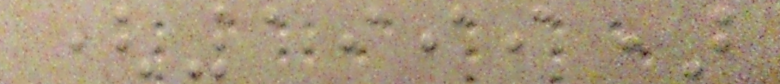(1999)
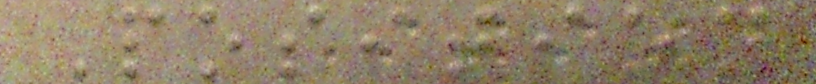Position
